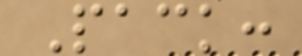Pack:
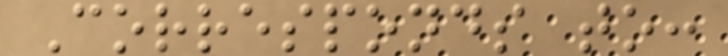Corresponds to:
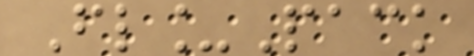Fl_Pack
